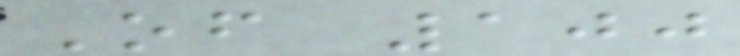Of 100
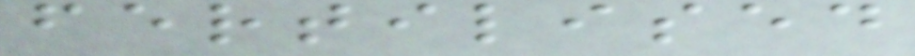fertilised
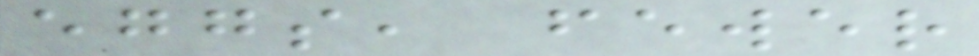eggs, fewer
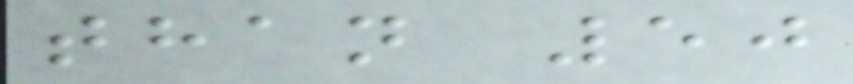than 50
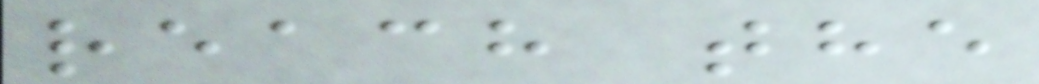reach the
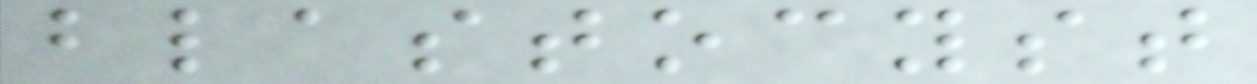blastocyst
